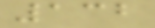132
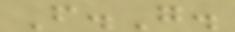F.G.
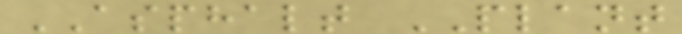ASPHALT PLANT
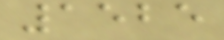1525
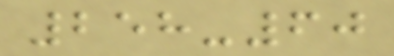258-60
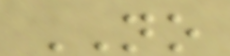NO
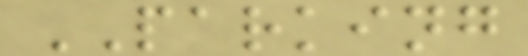PARKING
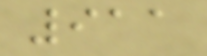911
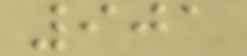901
